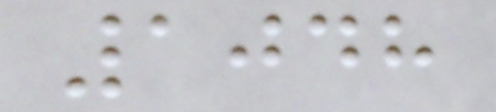1048
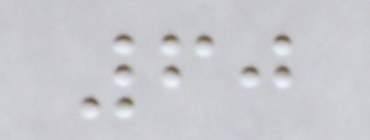60
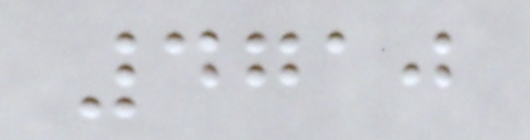4710
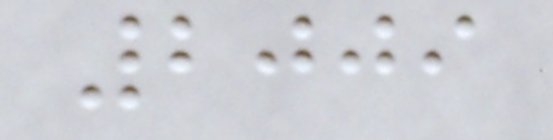2009
